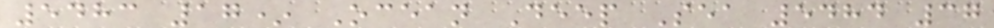5483 17* Ocean Deep Sea 5484 37
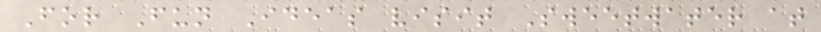For Fun Ideas visit Sweetwater at
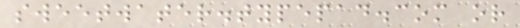sweetwater.typepad.com or
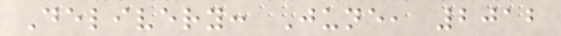Delivery: June, 2012
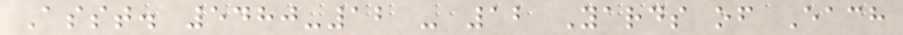Asst. 5480-12 - 12 Yards of Each
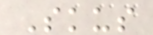Skus
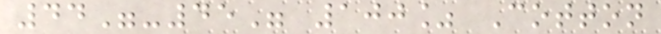44"-45" 100% Cotton
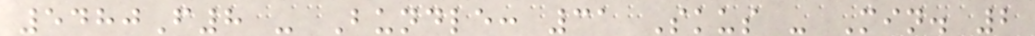5480F8 - Bundle: 31 Skus - Min. 2
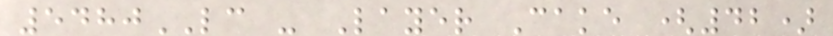5480LC - Layer Cake (42)
